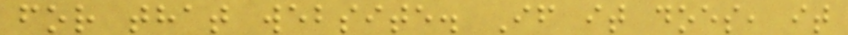for that website. If it does, it
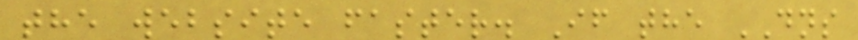the website faster. If the DNS
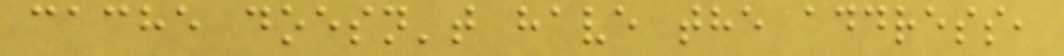cache doesn't have the address,
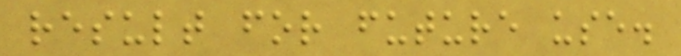result for future use.
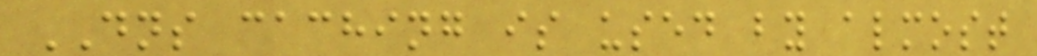DNS caching is used by almost
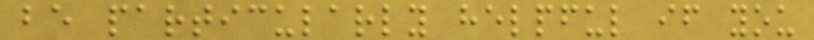be particularly helpful if you
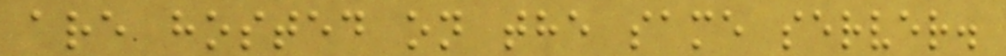are hosted on the same server.
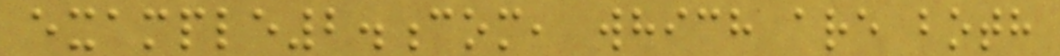example2.com, which are both
